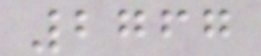2767
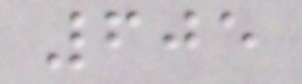605
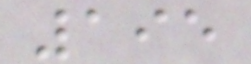195
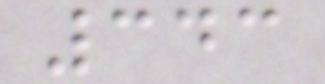343
